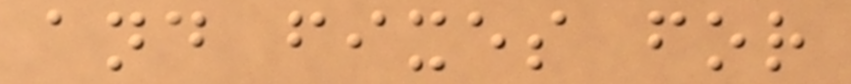and fixes for
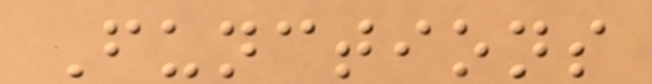Functions
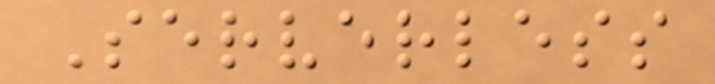Serverless
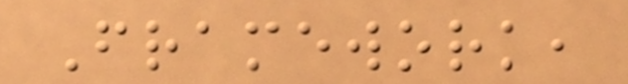Framework,
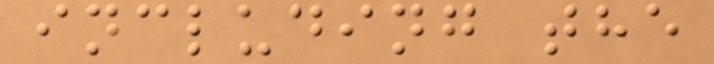including the
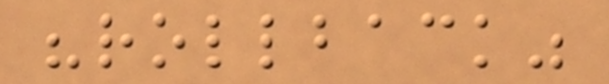"rollback"
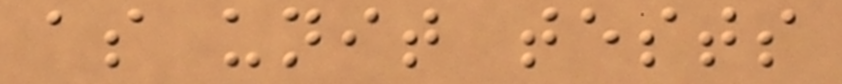as unit tests
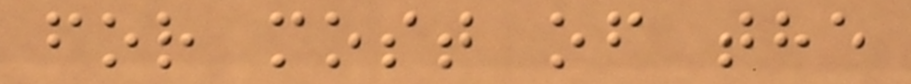for most of the
